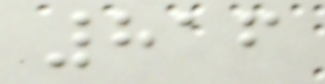816
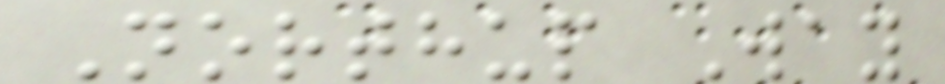Northup Way
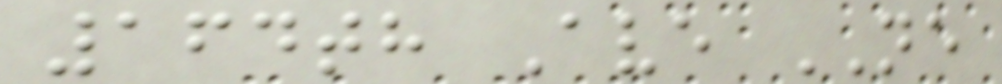164th Ave NE
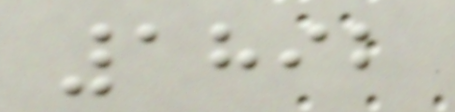1892
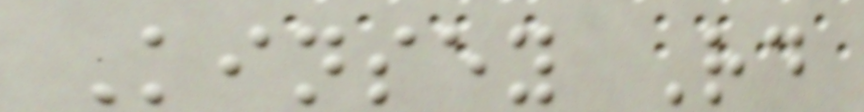Kinsey Rd
